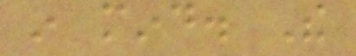in mind. The
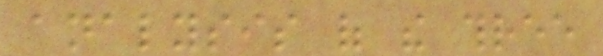analysis of the three
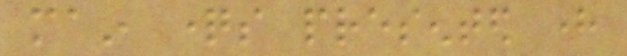main questions presented here
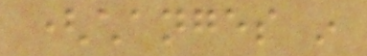(changes in
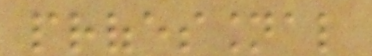professional
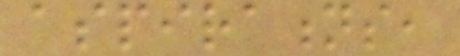aspirations,
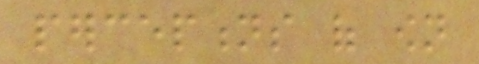perceptions of own
